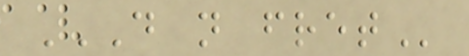DO NOT FRET
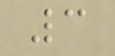3
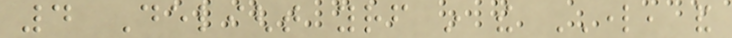4 Delight yourself in the LORD, and
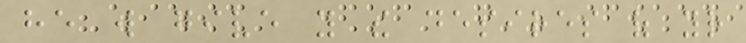he will give you the desires of your
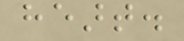heart.
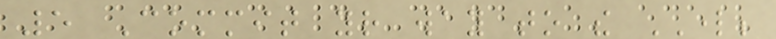5 Commit your way to the LORD;
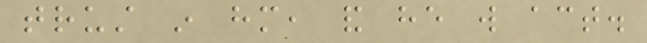trust in him, and he will act.
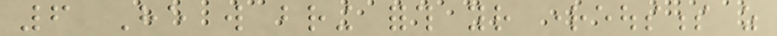6 He will bring forth your righteousness as
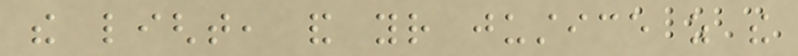the light, and your justice as the
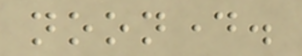noonday.
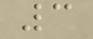3
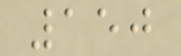150
